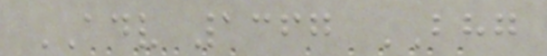ADV 1367 BHG
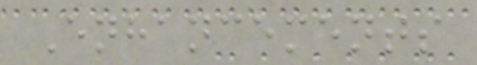Enhancements
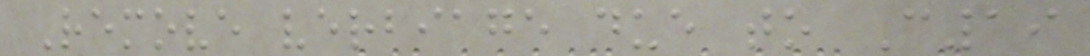Remove verbiage due to C19
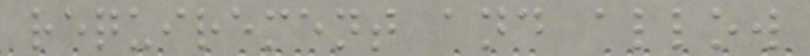requirement and allow
